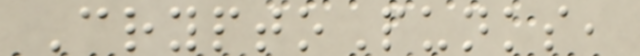CryptoPunks,
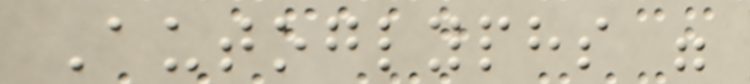Autoglyphs were
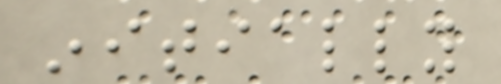initially
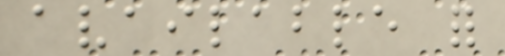available for
